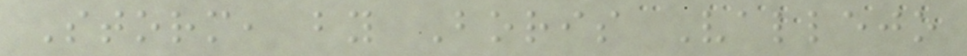Storm, by Boris Vallejo
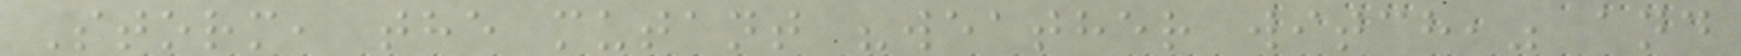Storm, the mutant "weather witch," and
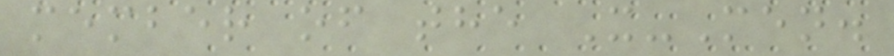member of the X-Men.
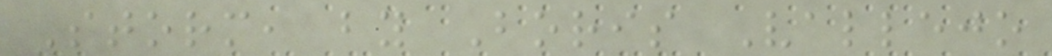Storm, by Boris Vallejo
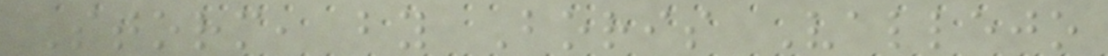Storm, by Boris Vallejo
